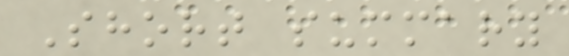Short summary
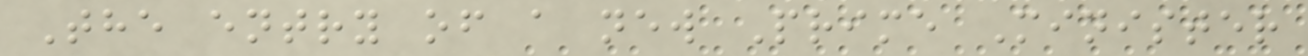The entry of a new Prime Minister
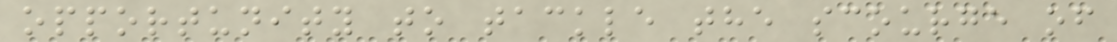opportunity to tackle the scourge of
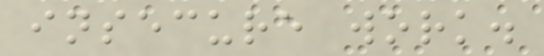insecure work.
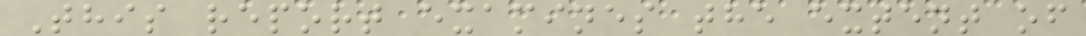This report examines the extent of
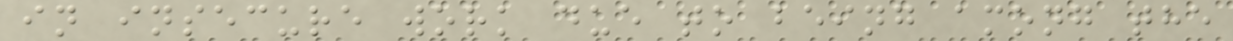in insecure work due to being among the
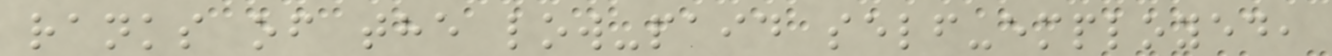ranks of the low-paid self-employed,
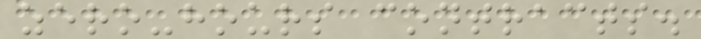zero-hours contracts.
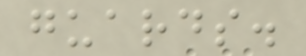guards.
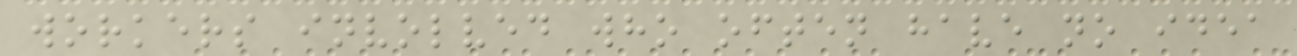workers involved who often have no idea
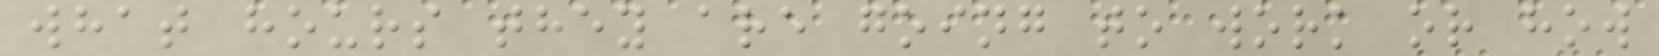what hours they are going to work or how
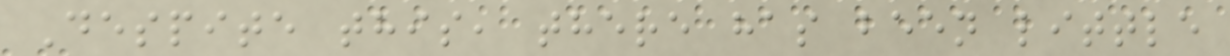Despite this, there has been little
